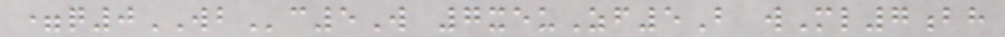=q0WBc5W 7xeuZf5B wMl7bh
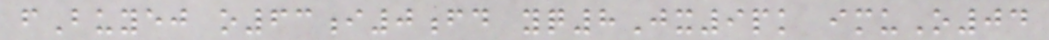fBuyej o63i0fd yq8Jx9pk imuO04
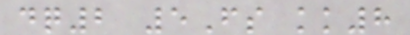dq2 5Fs kk8
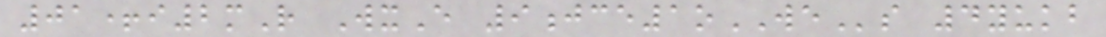01+i2mR WxE 9jce1oWEs 4yukb
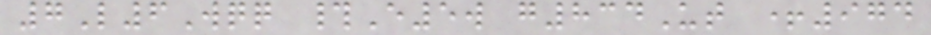7L6Wqq #E5w g834Ut +974
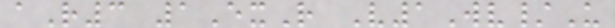aR3 1ExR V1Wv/U
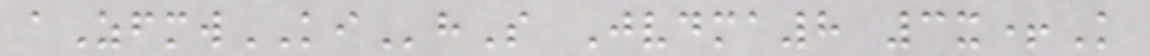aZfmwKIhS Jvdma8 3x+K
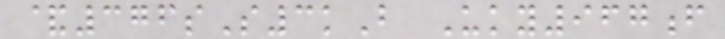&376sS3kB Uky967f
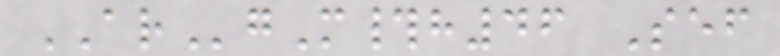ARgM#h46 Sef
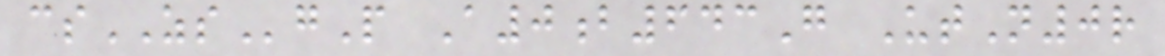csZSgP A0b643G UtN0r
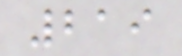219
